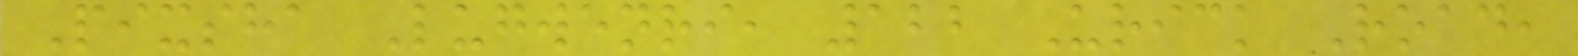Pixsha Lugwenri, 122 Urick Road,
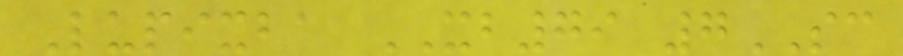Lupixba XB79 7SC
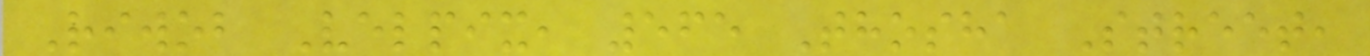Riwob Velpix, 565 Thosha Street,
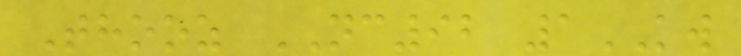Thooz NC92 1KW
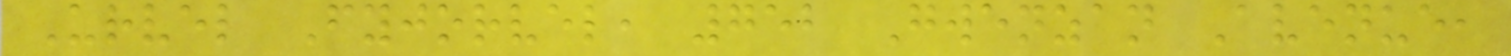Urvel Fyjorvel, 752 Gwenzan Avenue,
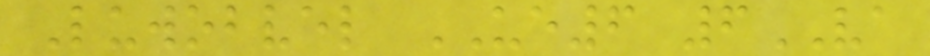Luwobvel UE6 6VA
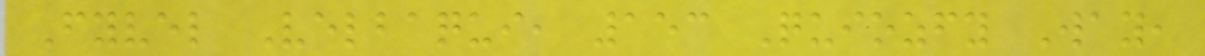Fyvel Velbaqui, 153 Quiozfy Way,
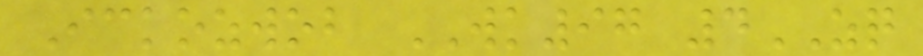Ickozwob WK97 4ZQ
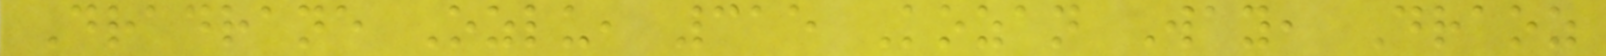Dradrane Ozlu, 315 Kozan Way, Draoz
